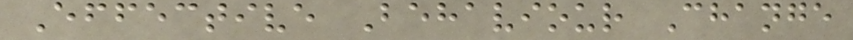Effective Behaviour Change
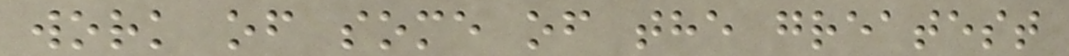work of some of the greatest
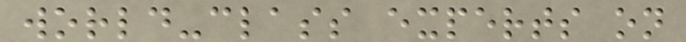world-class experts on
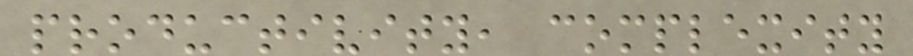productivity, complexity
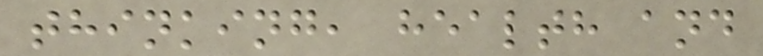thinking, health and
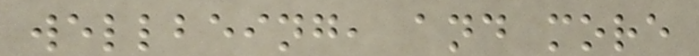wellbeing, and more
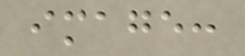image:
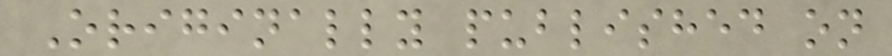Originally published on
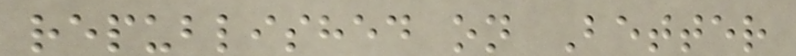republished on Better
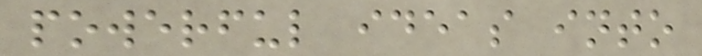powerful ideas into
